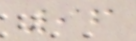96
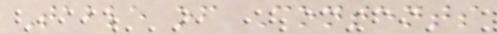Table of Contents
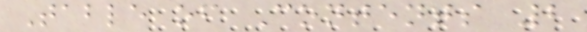Table of Contents 2
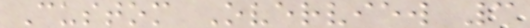Custom Overview 3
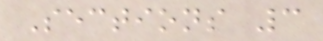Sections 3
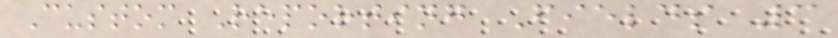Custom Reporting Fields 3
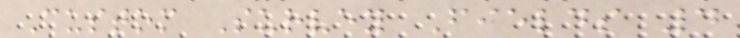Custom Survey Fields 4
